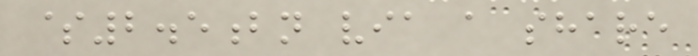$2.5bn via a share
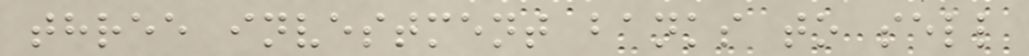three investment banks to sell
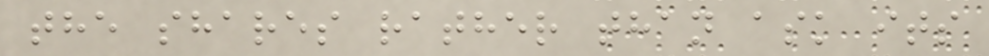the shares rather than ask its
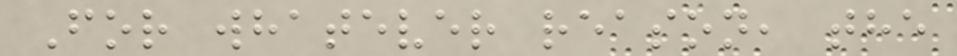For whatever reason, the
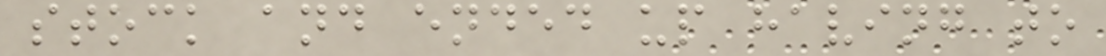stock and ended up having to
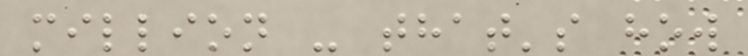million - that's how
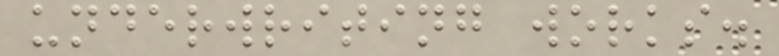underwriting works.
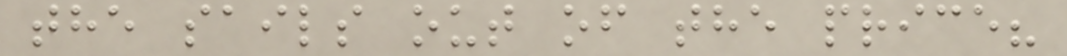the sails out of the price?
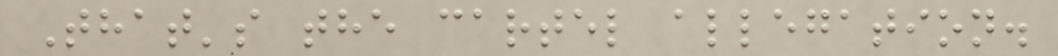That's the cartel allegation.
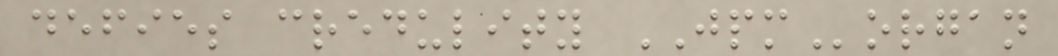defies credulity JPMorgan
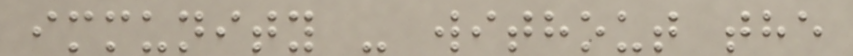immunity - without the
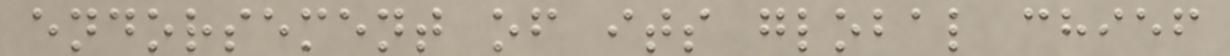endorsement of its global chief
